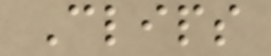Clips
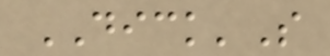DICK'S
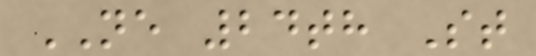NE 24th St
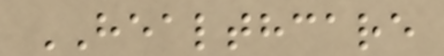HEALTHCARE
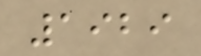1929
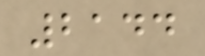2144
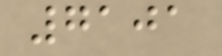7101
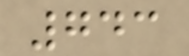743
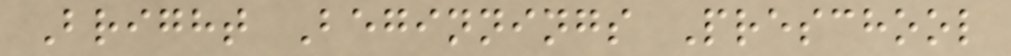Bright Beginnings Preschool
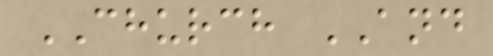CHURCH AND
